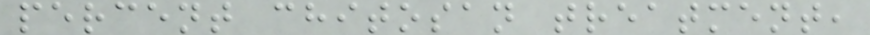percent chitosan treatment,
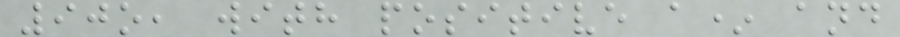90o, with positive a* and
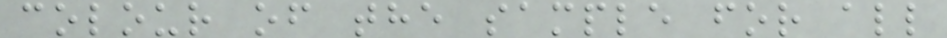colour of the sample for all
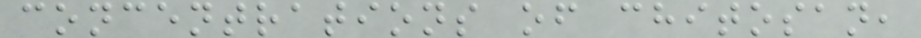concentrations of chitosan,
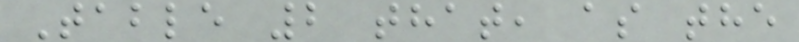Table 2 that, as the
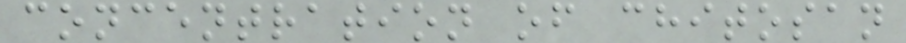concentration of chitosan
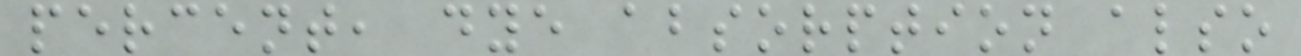percent, dye absorption also
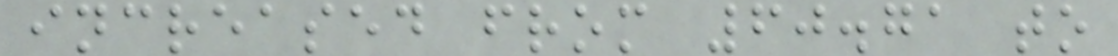increased from 60.71 to
